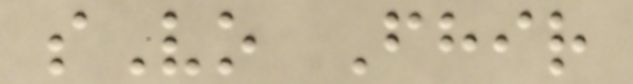sVo Fhir
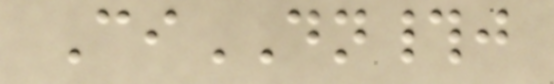CiDN#j
